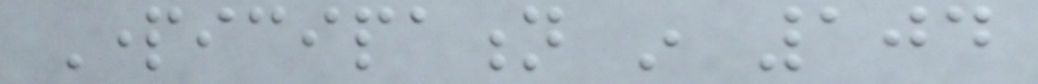Participation in 104
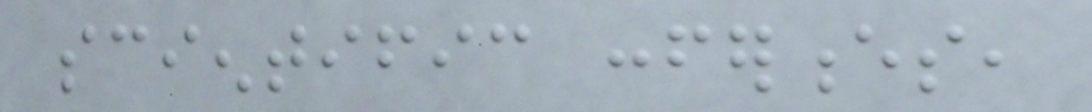scientific conferences,
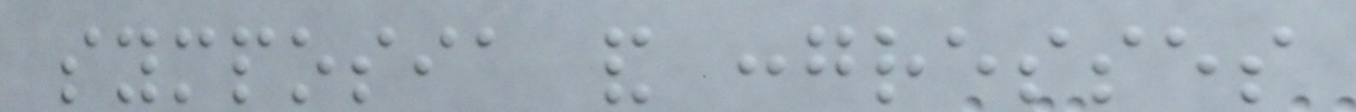symposia and congresses
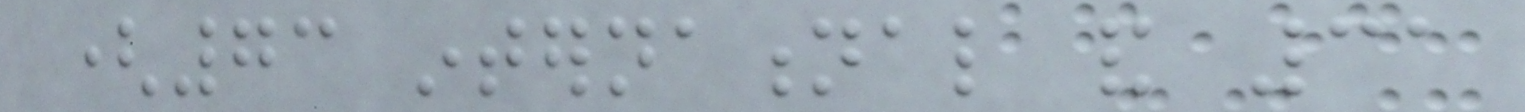(73 international and 31
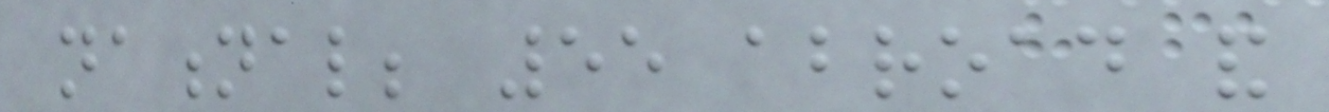national; 55 abroad and
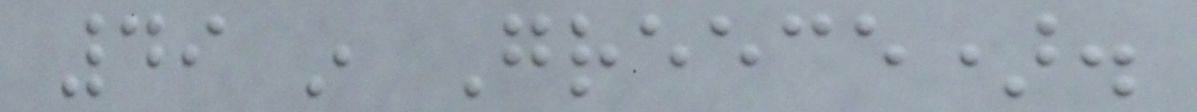49 in Greece).
